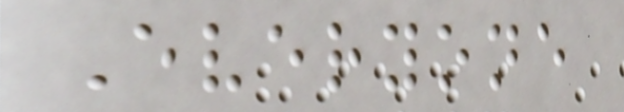Everyone
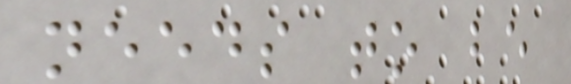needs to be
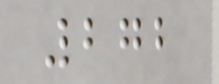272
